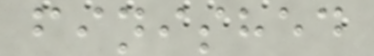finished
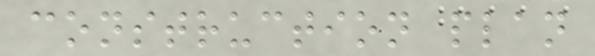construction plan
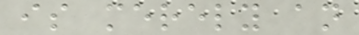is merely an
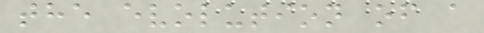the evolution of a
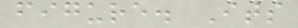figure. Its
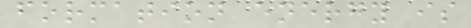formation energy is
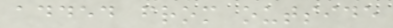added from outside
